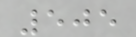505
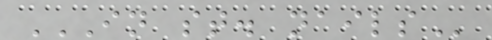IN ST. NAILS
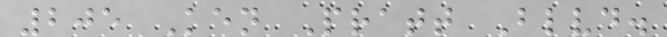205 Ken Pratt Blvd.
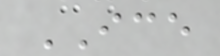ICE
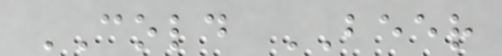COLD BEER
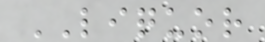LIQUOR
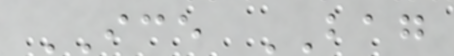ICE BAG
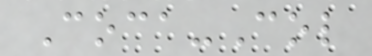Coca-Col
